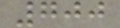700
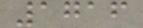1716
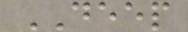DEEP
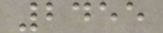2455
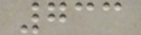733
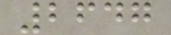2647
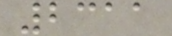2311
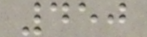450
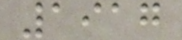1917
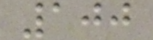100
